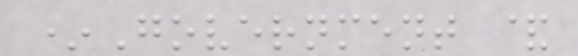*Government &
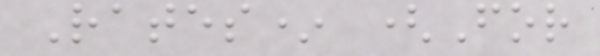Rates* (For
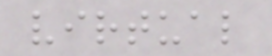virtual
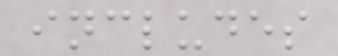includes
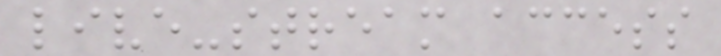live-stream access
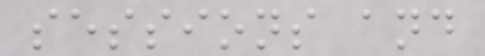sessions and
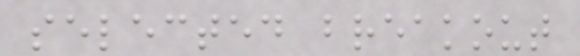selected breakout
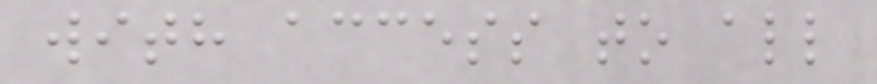with access to all
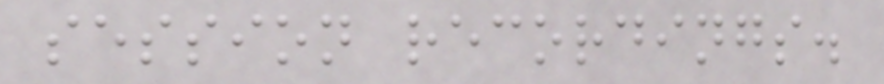session recordings.
